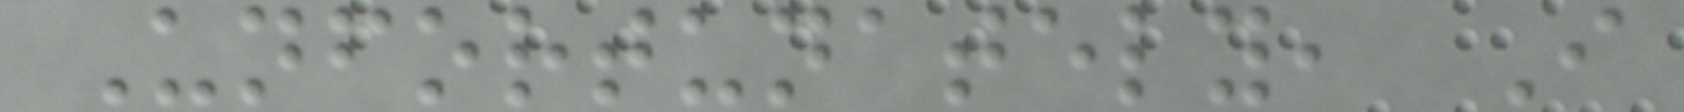Unfortunately, I
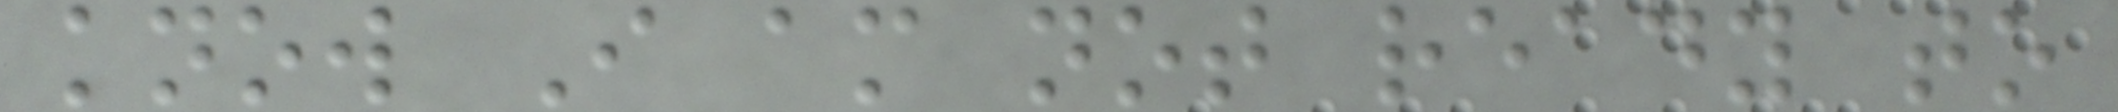know I am not ready to
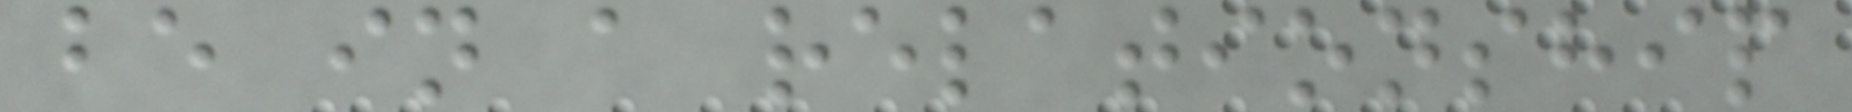be in a relationship
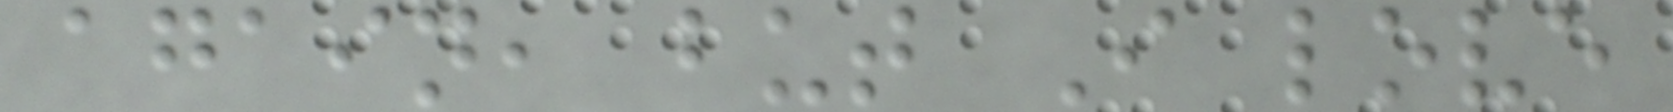again, but I love
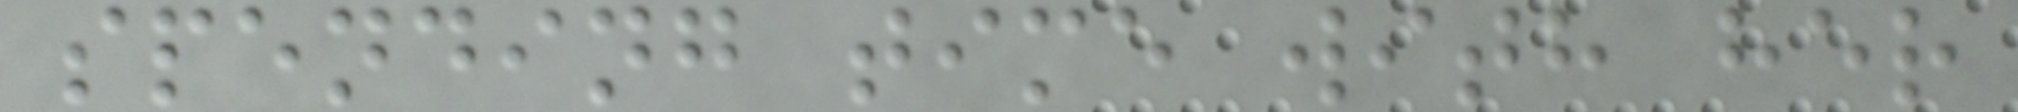spending time with her
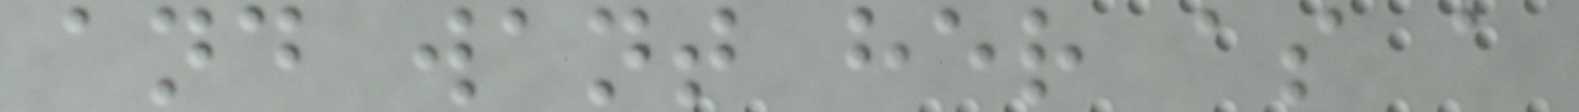and want her as a
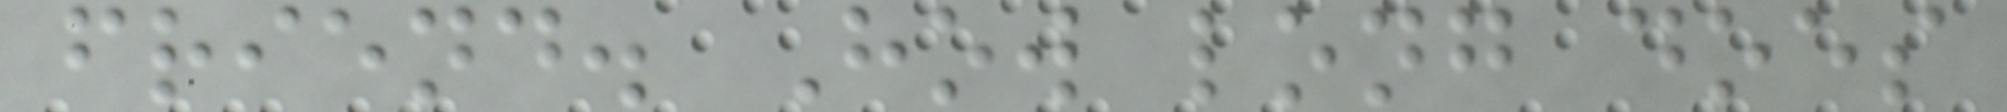friend. How long does
